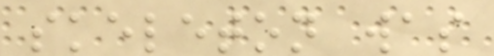skeleton was
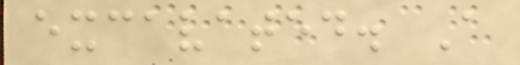excavated. A
